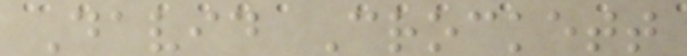David Crockett
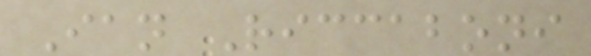Ian Riccaboni
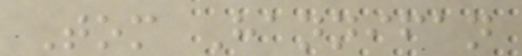Tom Hannifan
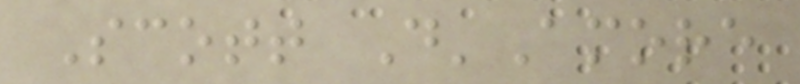Scott D'Amore
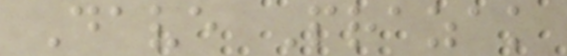Dave Prazak
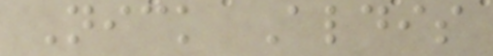Nick Aldis
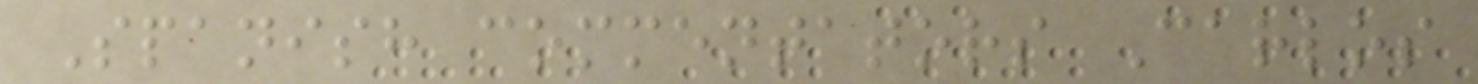Spanish commentators Carlos
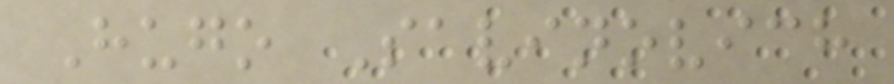Hugo Savinovich
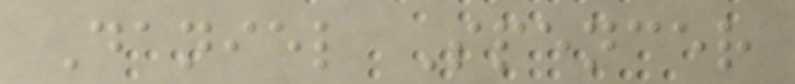Daniel Spencer
